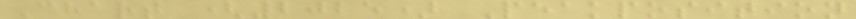Chart (2025) Peakposition
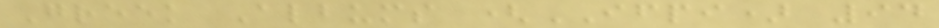Greek Albums (IFPI) 94
